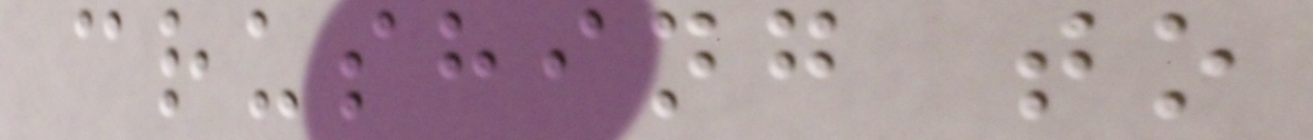crushing to
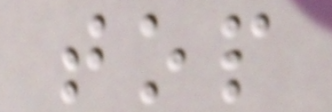top
